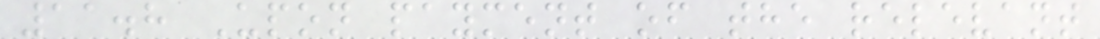11.8 Upon payment of the relevant
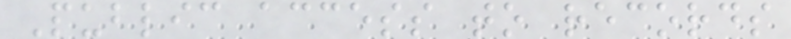Public access to records
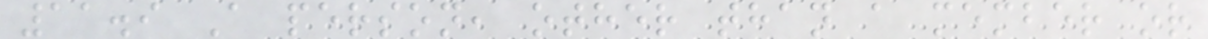11.9 A person, other than a member or
